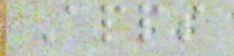Apps
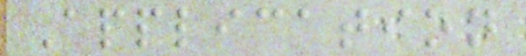Application
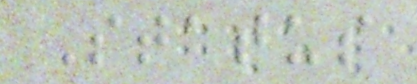Status
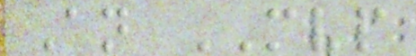An MVP
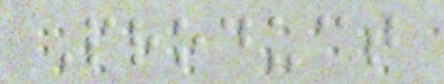Product
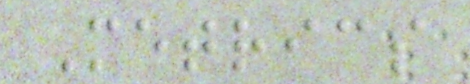Metrics
